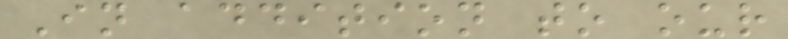In addition to our
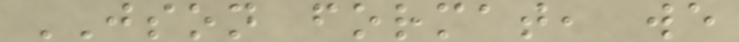JSON format, we
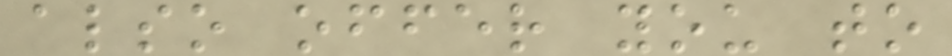also offer you to
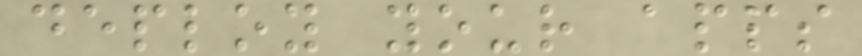deploy your apps
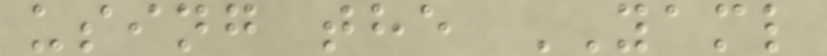using the YAML
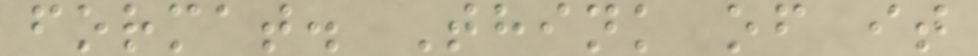format. Think of it
